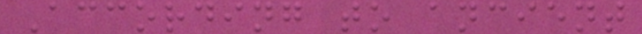According to ancient
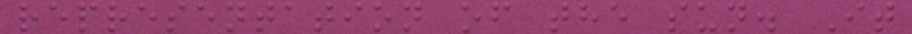representation of the sun. It
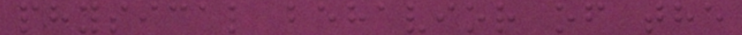physical behavior of the
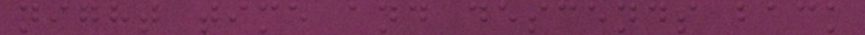night time and descends back
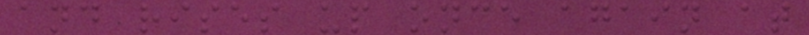and rises up once again at
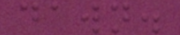dawn.
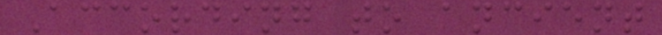According to ancient
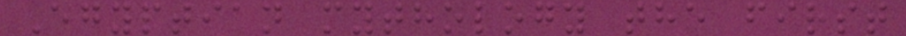Egyptian mythology the first
